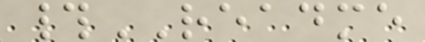#README
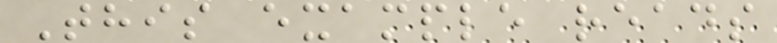This example reads
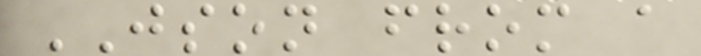JSON from a
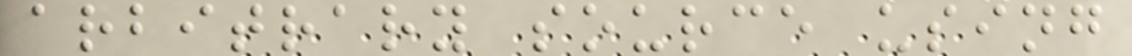arbitrary source using
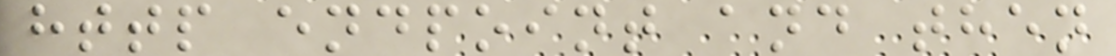http endpoint and then
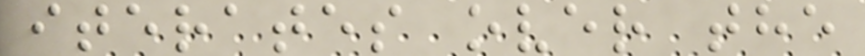iterates over the
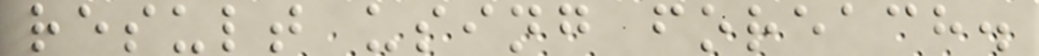result using foreach.
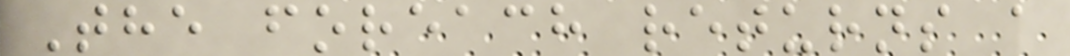The foreach returns a
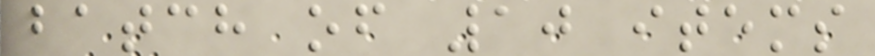batch of 10 items
